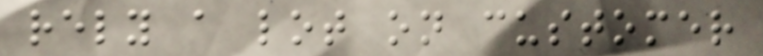rely a lot on customer
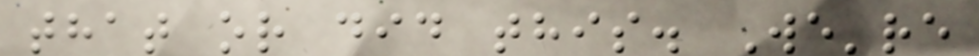that or did this. We're
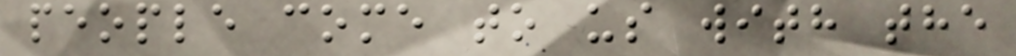people come to us with the
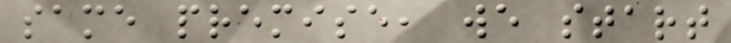same premise, we start
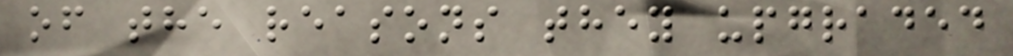of the reasons they upgraded
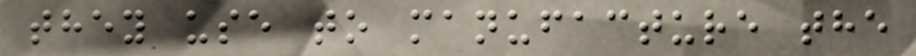they use to manufacture the
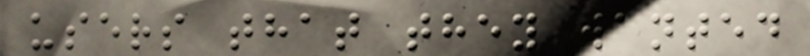users that they wanted
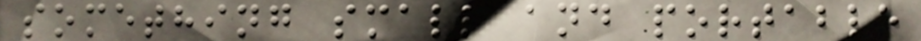something small and portable
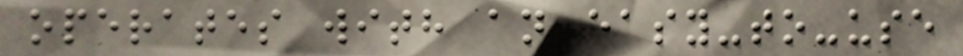operates with an easy-to-use
